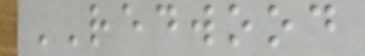REDWOOD
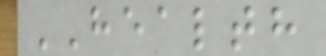HEALTH
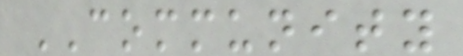COMMUNITY
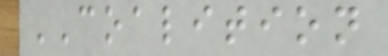COALITION
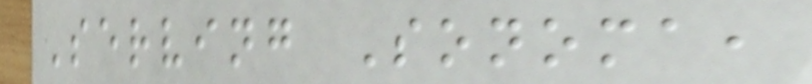Serving Sonoma,
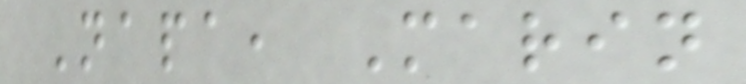Napa, Marin
